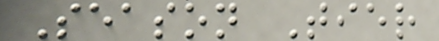Season Tier
